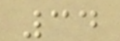34
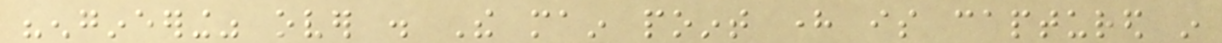"engineering" over . The main point here is captured in
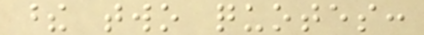these two quotes:
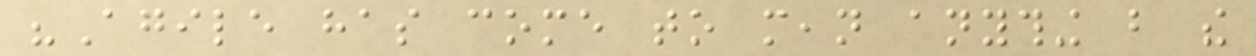"Agile has come to mean anything but the
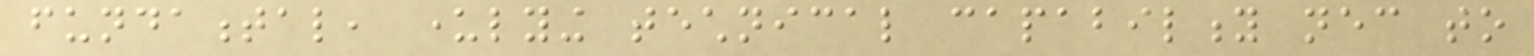fundamental, underlying technical capability necessary to
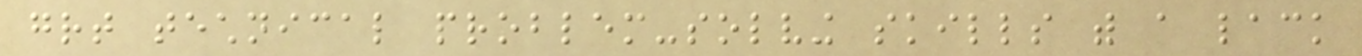great technical problem-solving skills with a lack
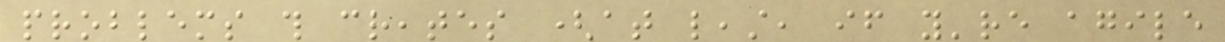problems this creates (at least, if you're agile
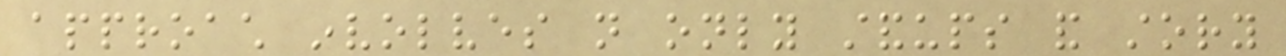approach involves not only standups and story
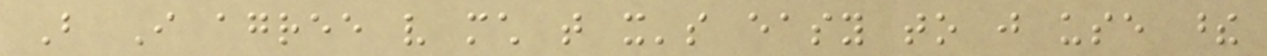But I agree very much that it's easy to just use these
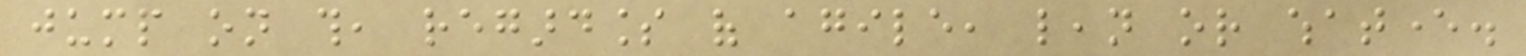jump on this, regardless of agile, lean or whatever.
